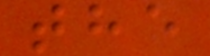the
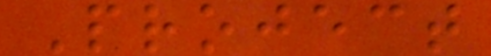Project
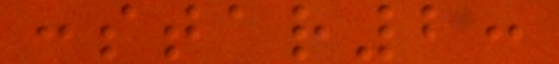:star2:
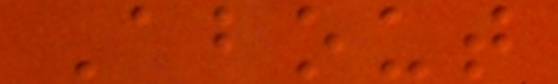About
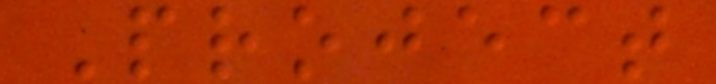Project
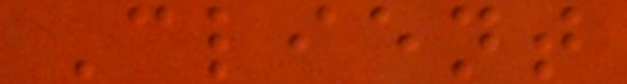Client
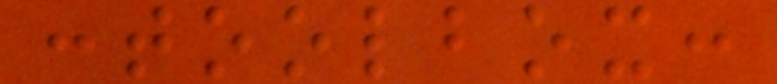:toolbox:
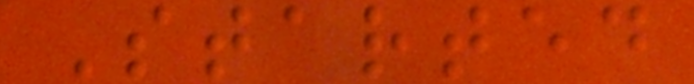Started
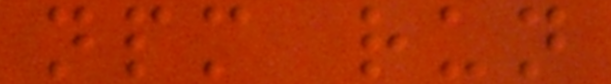npm run
